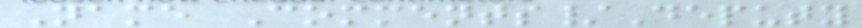Name Comments/Deputy
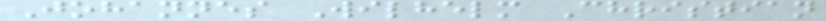Johannes Wilhelm Christian
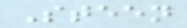Steen
